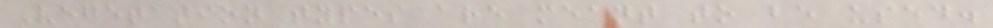Vegetation types are meant to be used.
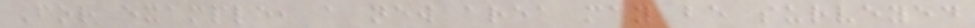For example, a new area may be surveyed
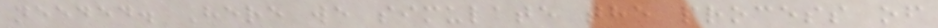needed. Here we simulate the process of
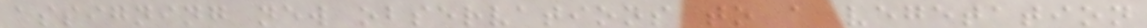assigning new observations to a vegetation
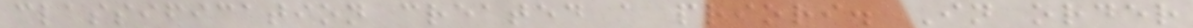classification created a priori. In order
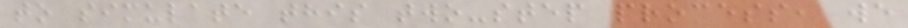to simulate this two-step process, we
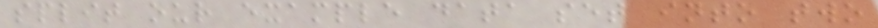split our example data set into two
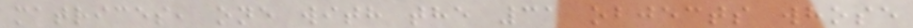matrices, one with the 31 objects whose
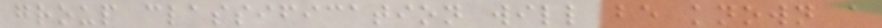group classification will be known a
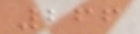266
